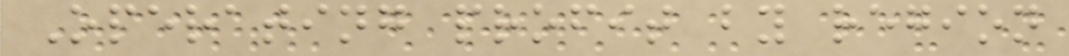Operating profit by region
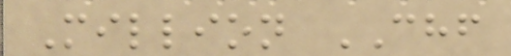Million CHF
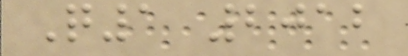Q1 2012
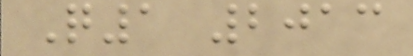Q1 2013
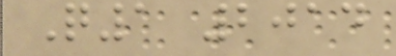Q1 2014
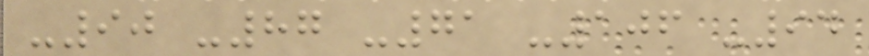-90 -87 -71 -106 -94
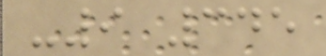-9 345
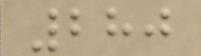280
